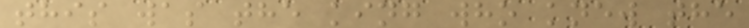this was the king who knew the
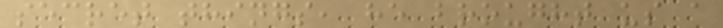secret things, he brought us a
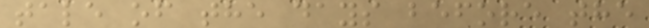tale of the days before the
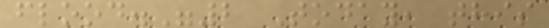flood."2 Today, this
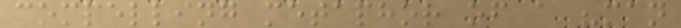compelling metaphor of a "man
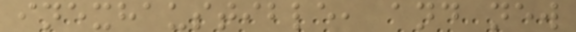inexhaustible, and new
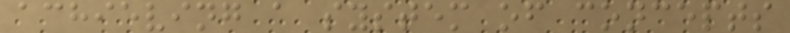achieving a system of concepts
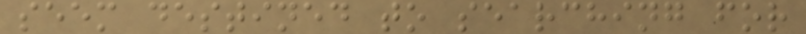seem destined to searching for
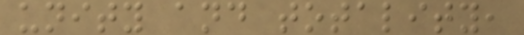unity and totality,
